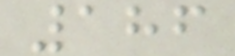186
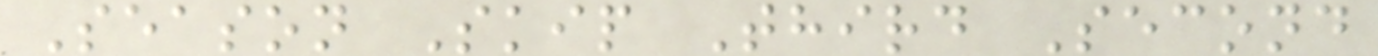Season Skip Third Second
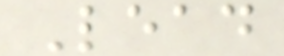Lead
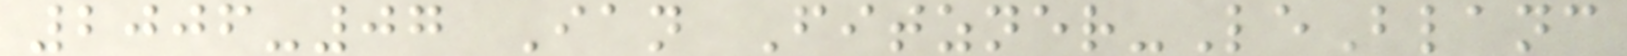2006-07 Ian Fitzner-LeBlanc
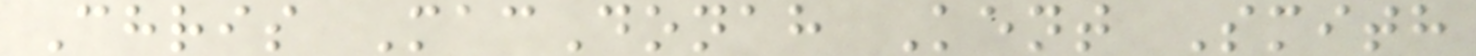Chris MacDonah Kent Smith
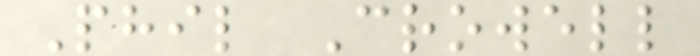Phil Crowell
